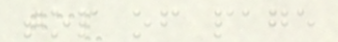top of page
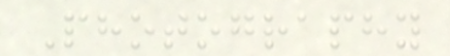Photography
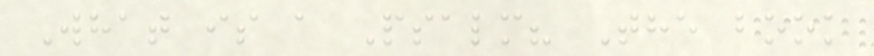What is a Psalm? The book
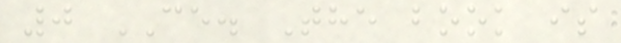0 CE. The book is
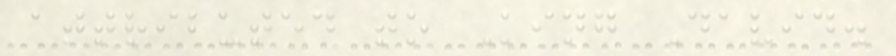attributed to King David.
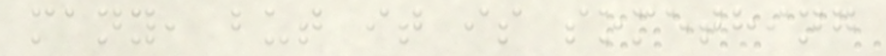many, but it is something
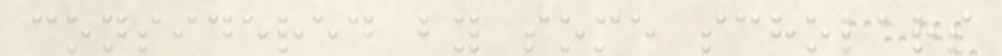considered by some scholars
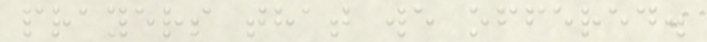prayers that we offered.
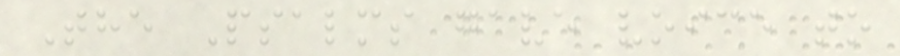The Psalms gave voice to
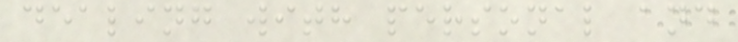dealing with personal and
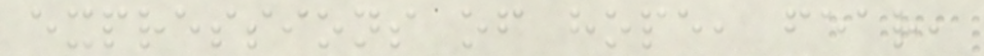expressions of hope, fear,
